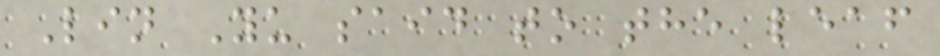Lin Yu said to the leaf
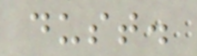dust.
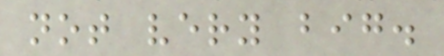not very big.
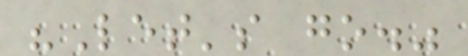"Let's go."
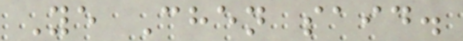Ye Chen said.
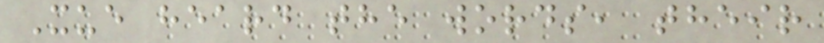Xue heard the words, their
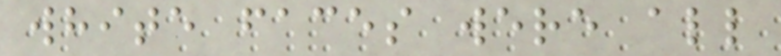white faces were all
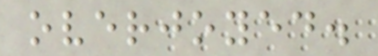overjoyed.
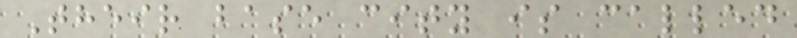Their base city is called
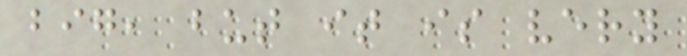big, but it is very
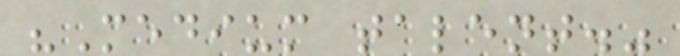"Medium talent."
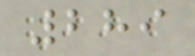289
